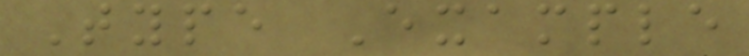Type Example
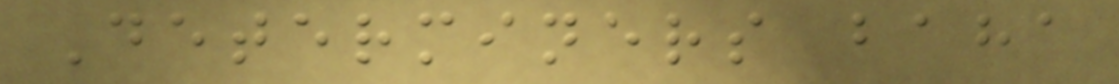Determiners baha
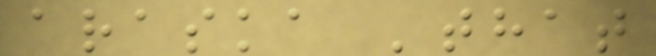araska 'that
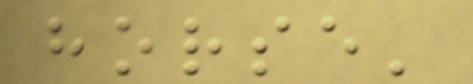horse'
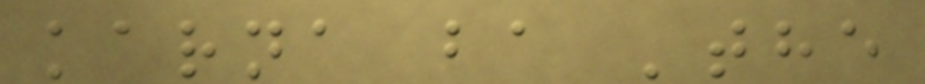karna ba 'the
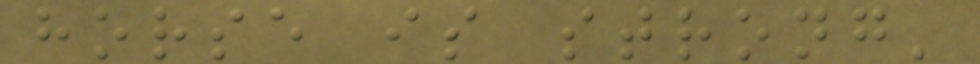horse is strong'
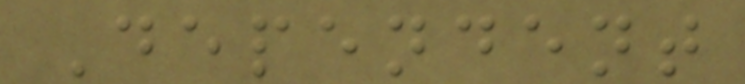Dependent
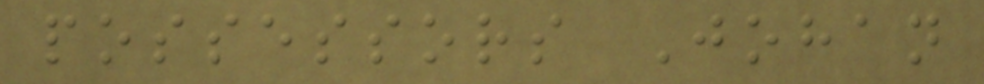possessors Johan
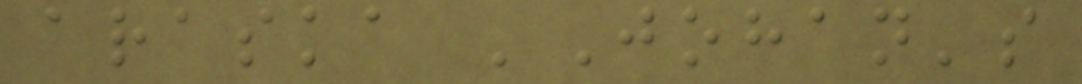araska 'Johan's
